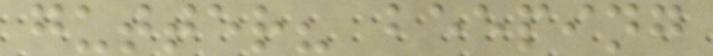gutter? beeping
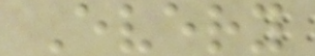Every
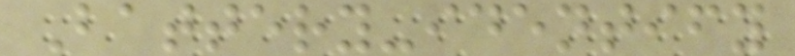Battery-identify
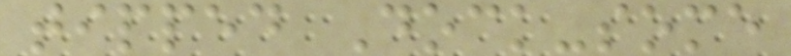tipped Dock-some
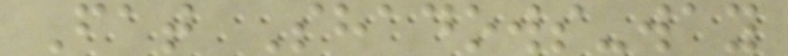Fat Shadows-way
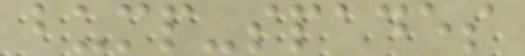bump-spades
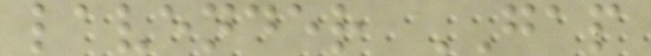lavender GAP
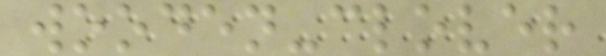wooden-clover
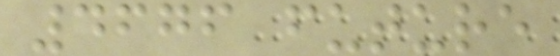4676 future
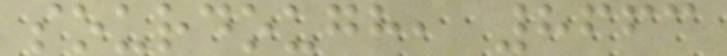sourdough, 8663
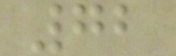72
